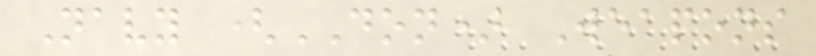Navy (DON) Weapons
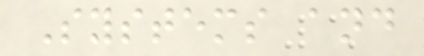Systems and
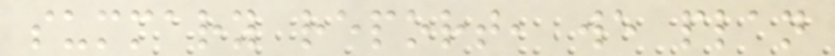summary report, we plan
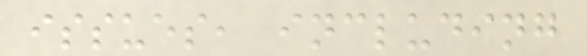issues, including
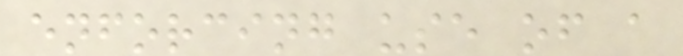enforcing use of a
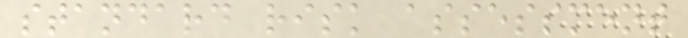standard risk assessment
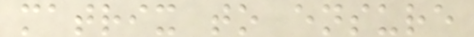matrix to ensure
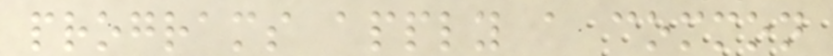programs apply a common
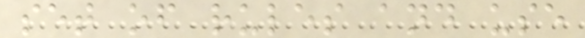set of rules and use
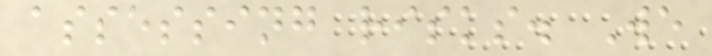assessing risks. We
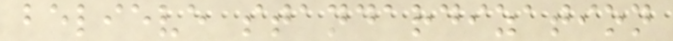believe standardization
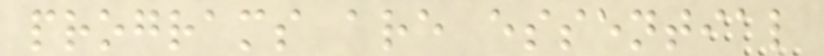programs are essential
